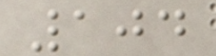104
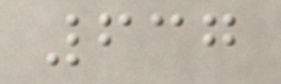637
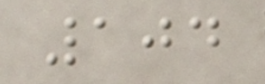104
